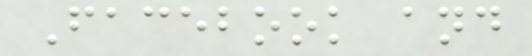Facebook and
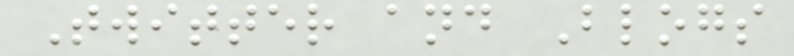Twitter and Blogs
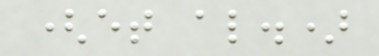(et al.)
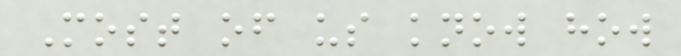Most of us know how
